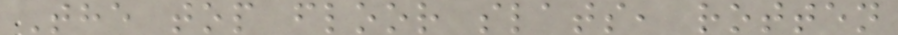The top floor slats, rotten
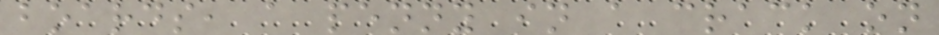boards, a penny in a crack on
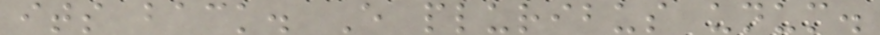its back. E pluribus unum.
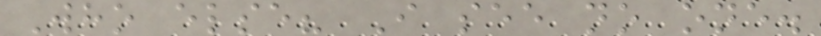Who else? I see no one.
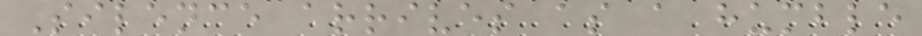Silence arrives as a humble
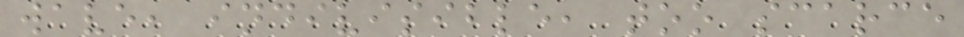wave, indivisible, too scarce
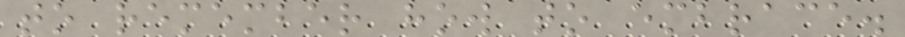to remember how to embrace.
